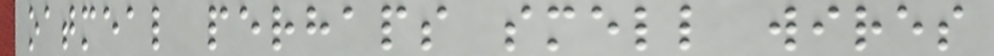oatmeal perhaps smell wires
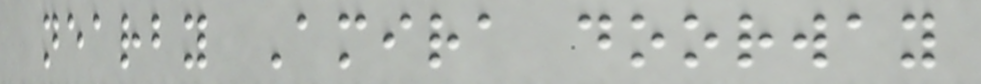nearby Amira doorway
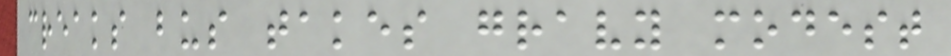creaks bus takes gravy modest
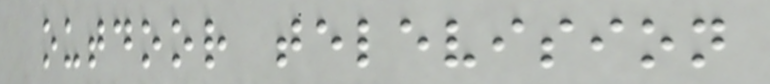outdoor television
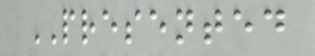PRESENTED
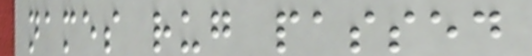names rug passed
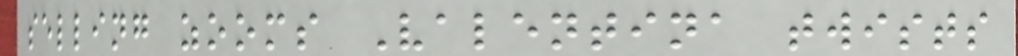selling zooms Valentina twists
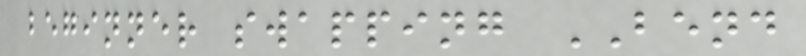beginner swapping BEND
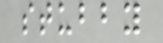stubby
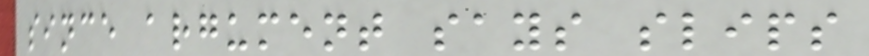since argument says slips
